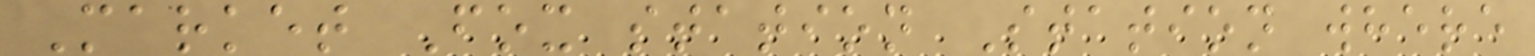Market Fox station Station where
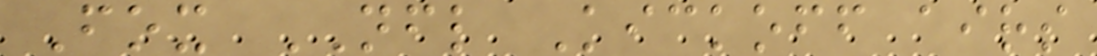Fox NFL Kickoff airs
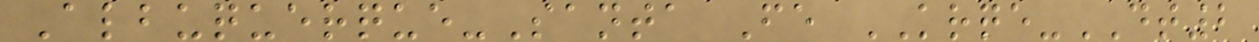Albuquerque-Santa Fe KRQE-DT2
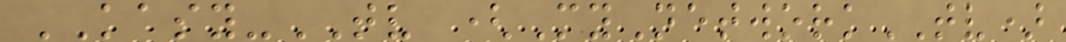KASY-TV (MyNetworkTV)
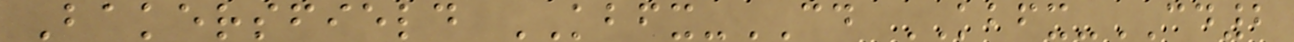Bakersfield KBFX-CD KBFX-CD2
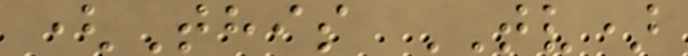(This TV)
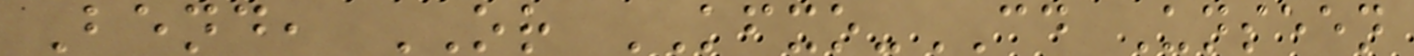Bend, OR KFXO-CD Unseen
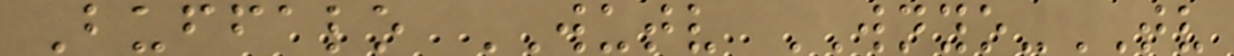Buffalo WUTV WNYO-TV
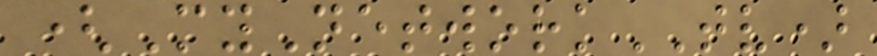(MyNetworkTV)
